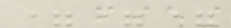===
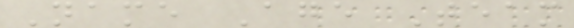Name Age Team
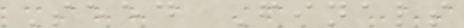Seed Finals
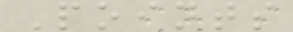Points
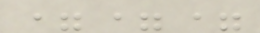===
